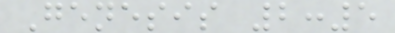Genesis 2:5
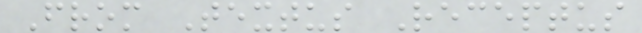From Textus Receptus
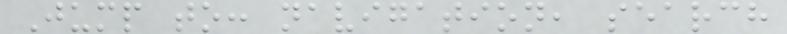Jump to: navigation, search
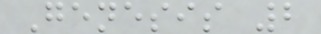Genesis 2
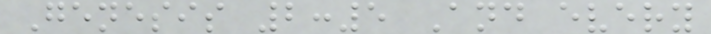Genesis 2:5 And every
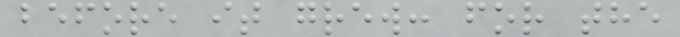before it grew: for the
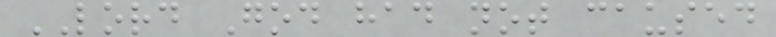LORD God had not caused
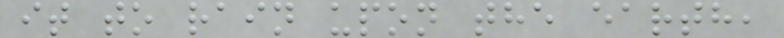it to rain upon the earth,
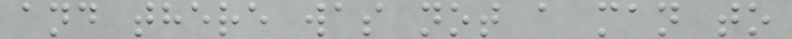and there was not a man to
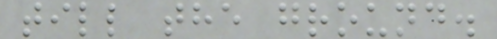till the ground.
